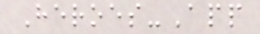Heroes-App
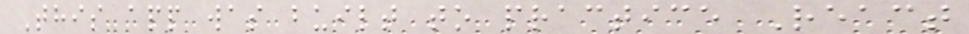This app was built to practice React
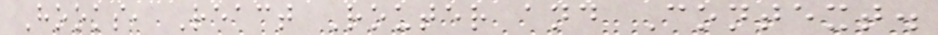Hooks, React Router and Context.
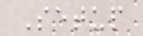Setup
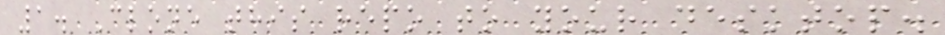1. Clone this repo to your desktop.
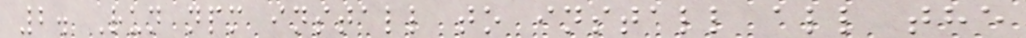2. Run npm install to install all the
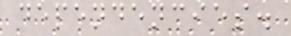dependencies.
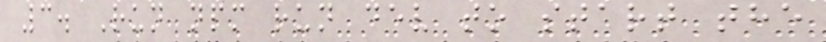3. Run npm run dev to start the
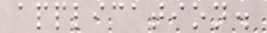application.
